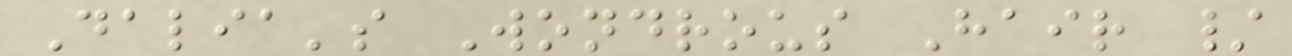Dalia's Wondrous Hair /
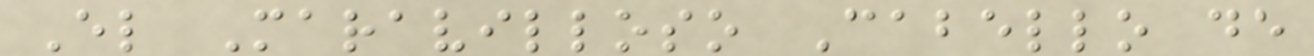El Maravilloso Cabello de
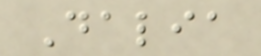Dalia
